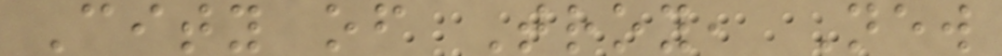City of Troy, New
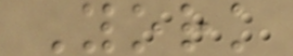York
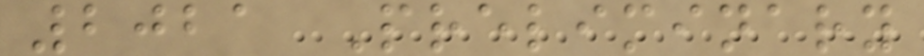2021 Preliminary
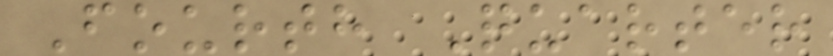Fourth Quarter
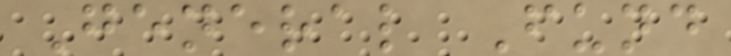General Fund
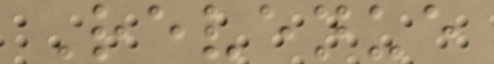Revenue
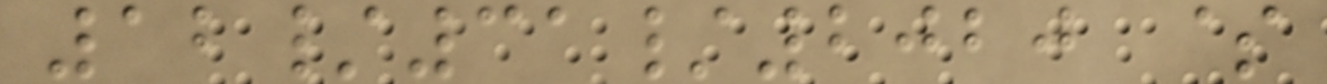12/31/2020 $
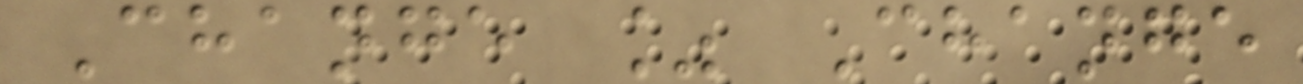Change % Change
